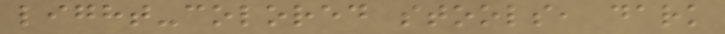light-colored stools, dark
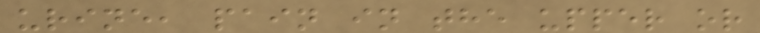urine, pain in the upper or
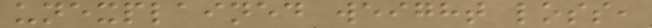unexplained weight loss,
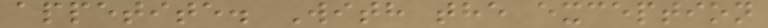appetite. With the exception
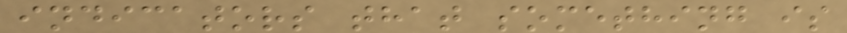indicators that something is
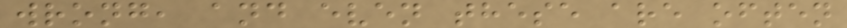wrong, and even these are often
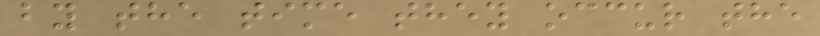by the time they occur the
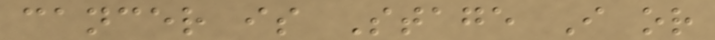cancer is Stage I or
